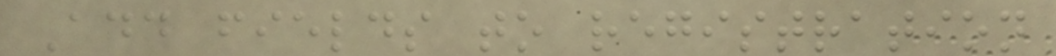Add fields to registration
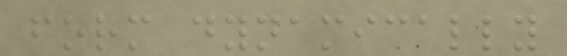form dynamically
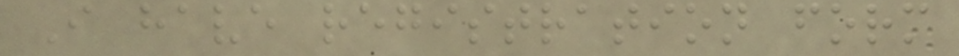I have registration form
